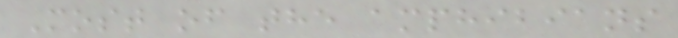Most of the amphibians
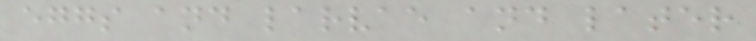eggs and larvae and later
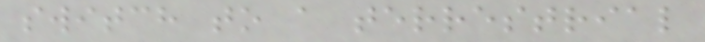switch to a terrestrial
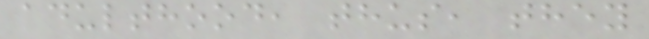adulthood, thus, they
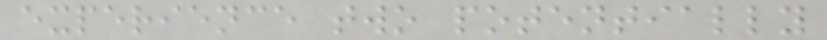experience two potentially
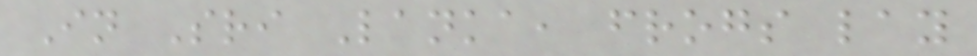In Sri Lanka, frogs lay
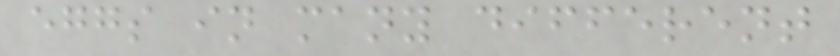eggs in many different
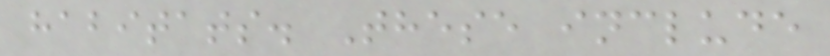habitats. These include
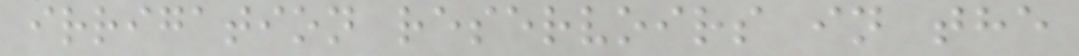irrigation reservoirs in the
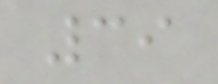39
